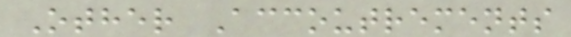Other Accoutrements
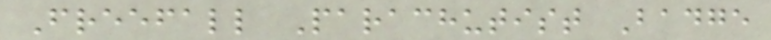Freefall Parachutist Badge
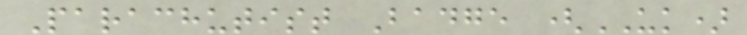Parachutist Badge (UK)
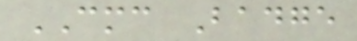CMC Badge
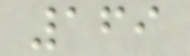169
